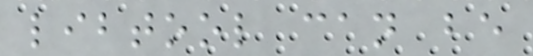libtool can be
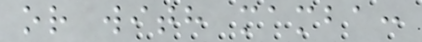or with mamba:
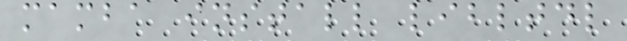mamba install libltdl
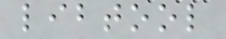libtool
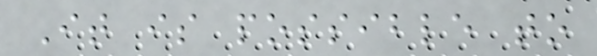It is possible to
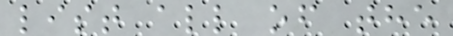list all of the
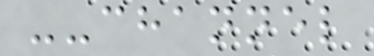--channel
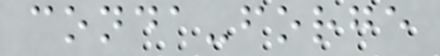conda-forge
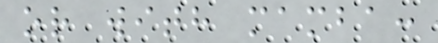or with mamba:
